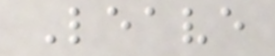Leave
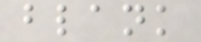blank
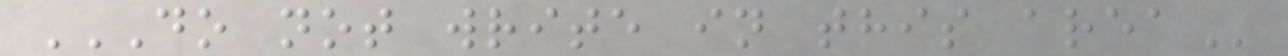DO NOT WRITE IN THIS AREA
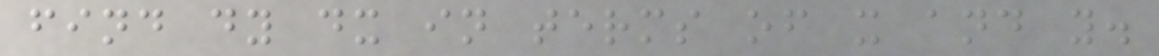find dy dx in terms of x and y.
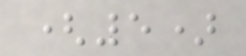(5)
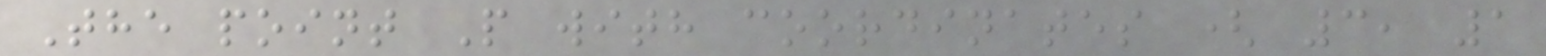The point P with coordinates ( 3, 1
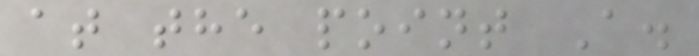at the point A.
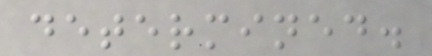determined.
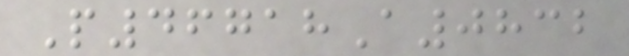P46718A0832
